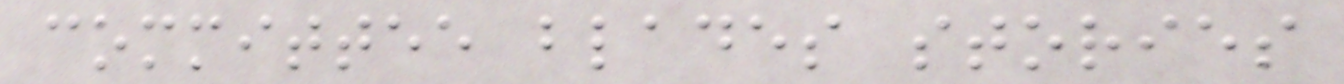committee blades stories
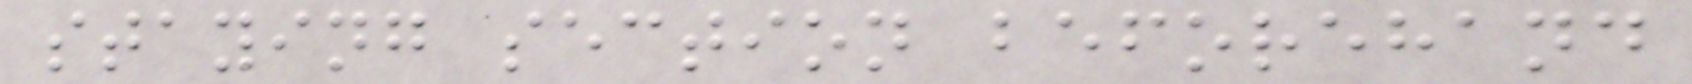staying section beforehand
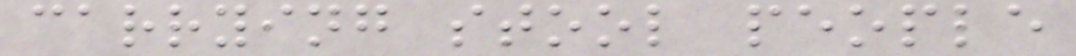carrying stool people
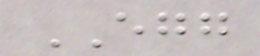EGG
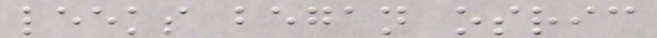leeks began osric
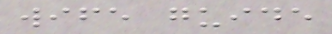wife guide
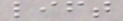lift
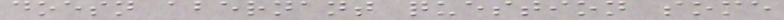doesn abernant question some
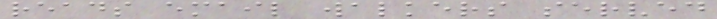reads email walkers served
